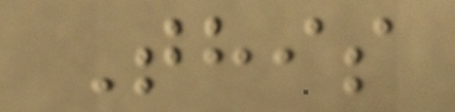This
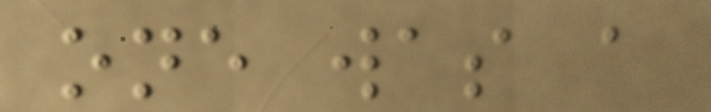one was a
